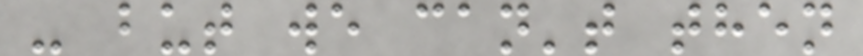- but we can't then
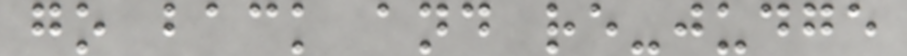go back and re-judge
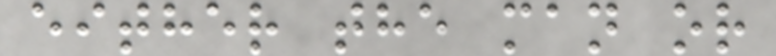either the man or
